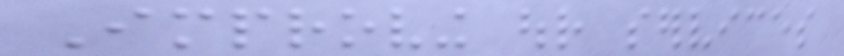Improving our services
